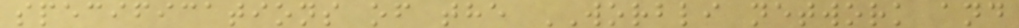specifications of the WORBLI network and
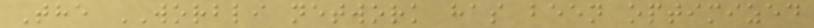The WORBLI network has been optimized
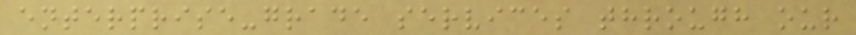enterprise-grade services through our
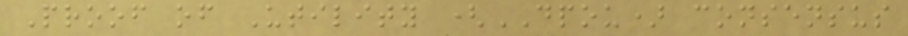Proof of Utility (DPOU) consensus
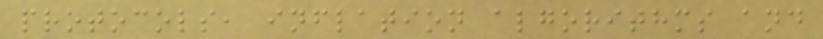protocols, inflation algorithms and
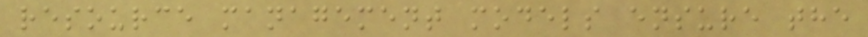resource management models ensure the
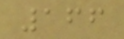166
